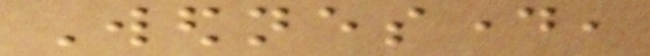Wednesday,
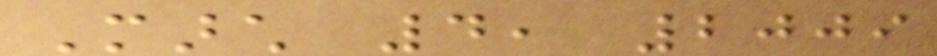March 4, 2009
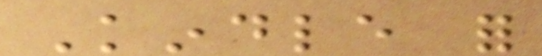Kindle for
